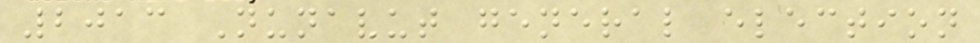2013 Nunavut general election
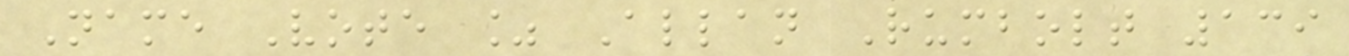Name Vote % Allan Rumbolt 139
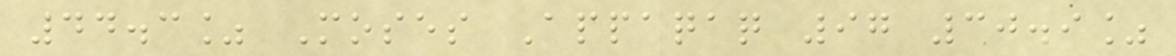44.3% Moses Appaqaq 97 30.9%
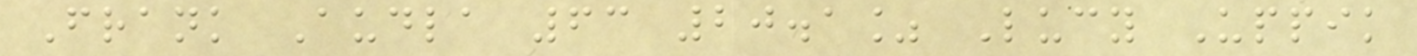Frank Audla 63 20.1% Lucy Uppik
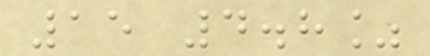15 4.8%
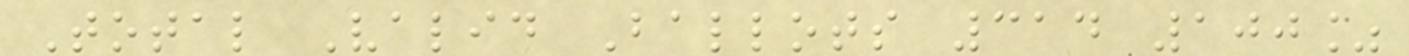Total Valid Ballots 314 100%
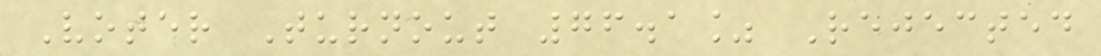Voter Turnout 76.1% Rejected
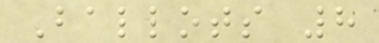Ballots 8
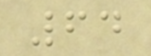64
